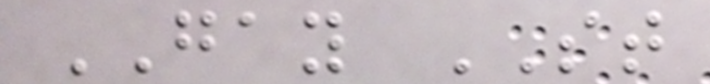GAY ST
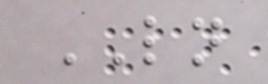LN
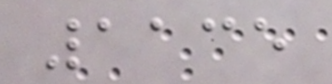1135
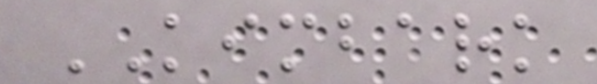KIMBARK
